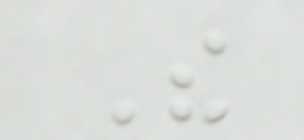The
